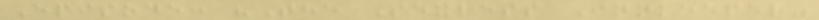Episode: "The Sexless Innkeeper"
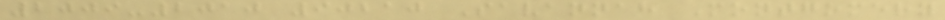2009-2010 90210 Savannah Montgomery
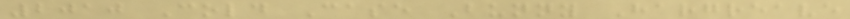2010 Cold Case Bunny Hargreave
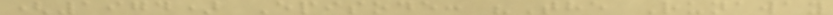(1974) Episode: "The Runaway
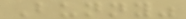Bunny"
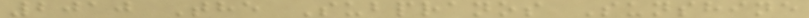2010 The Subpranos Sunshine
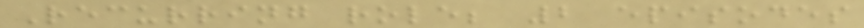Recurring role; 2 episodes
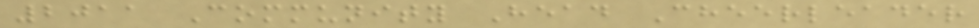2011 Community Head Cheerleader
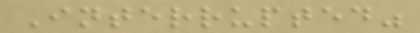Interrupted"
